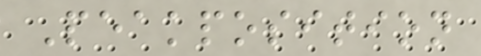Peakposition
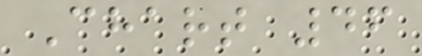Chart 46
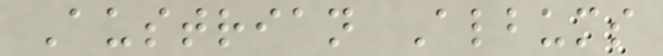Austrian Albums
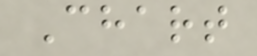Chart
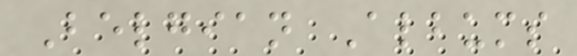Belgian Albums
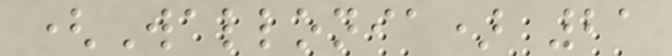(Wallonia) 21
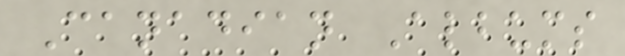Canadian Albums
